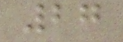27
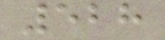528
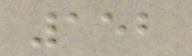152
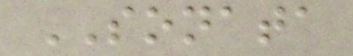SONATA
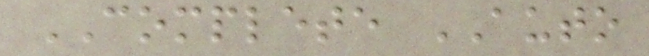COMPLETE AUTO
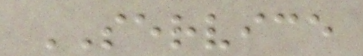SERVICE
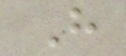H
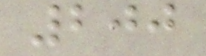200
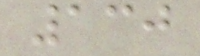130
